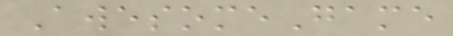AwesomeGame
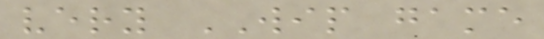very WIP game
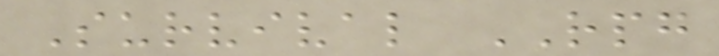Survival RPG
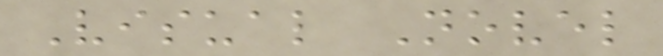Visual Novel
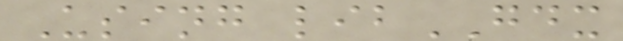Using libGDX
